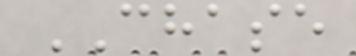CHASE
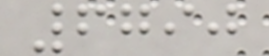6790
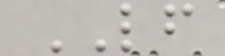LF
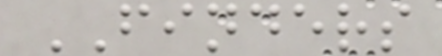FINDERS
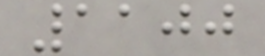1100
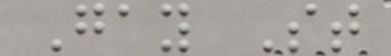Gay St
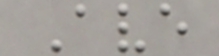Ave
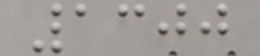1300
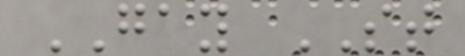GAY ST
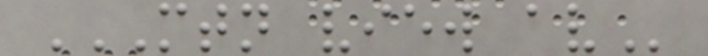MTN VIEW AV
